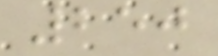250
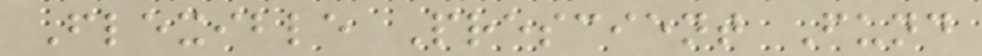Flexible Prescient Fund
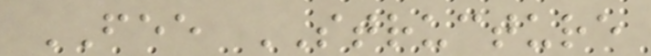FEE STRUCTURE
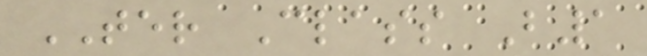TER Class B1
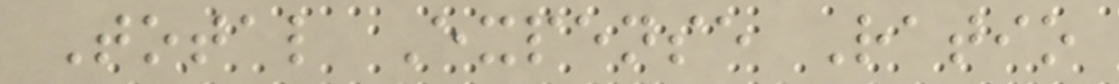Total Expense Ratio
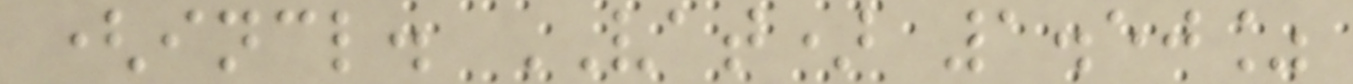(incl. VAT) 1.50%
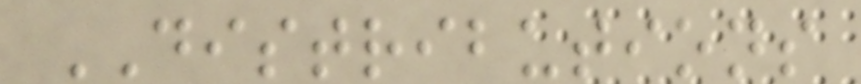DISTRIBUTIONS
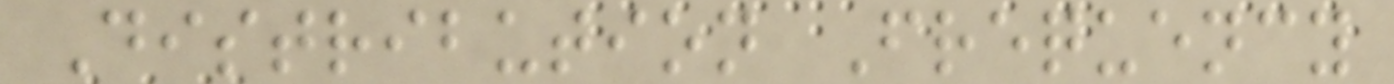Distribution Frequency
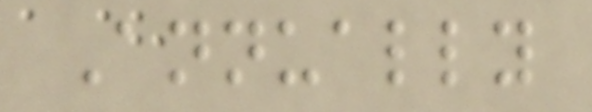Annually
